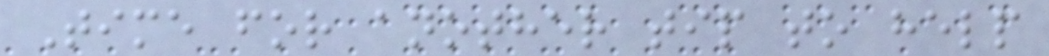Time for another tip to help
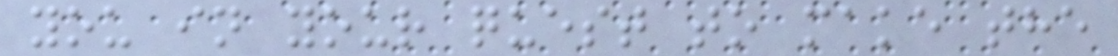you in your quest to make the
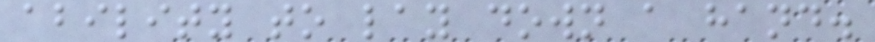ability to lay down a hand.
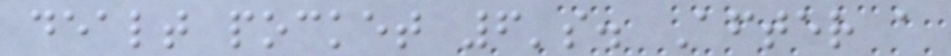dealt pocket 6's. After a
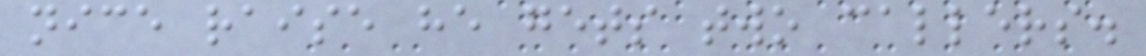nice raise he gets two callers.
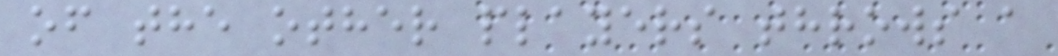of the other players throws a
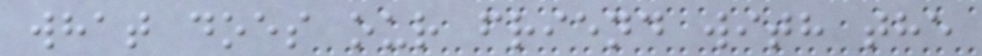what does our friend with the
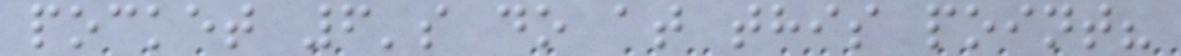pocket 6's do at this point?
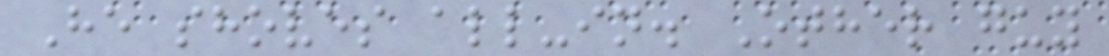He shoves all-in. Other guy
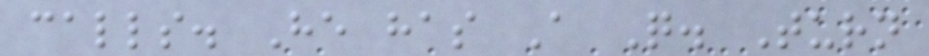calls. He has A Q. Turn
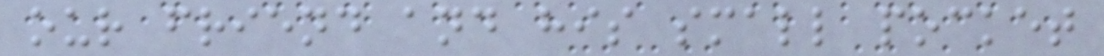our friend and his small pocket
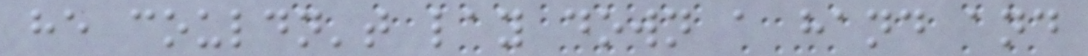he couldn't lay down a hand and
